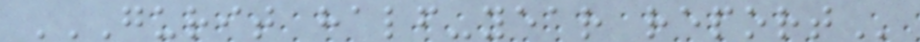GURIT HALF-YEAR REPORT
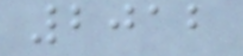2012
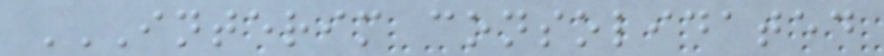INTERIM CONSOLIDATED
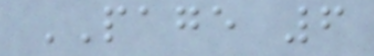PAGE 6
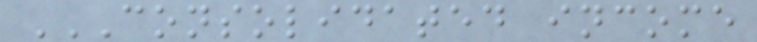CONSOLIDATED INCOME
